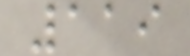119
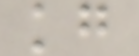kg
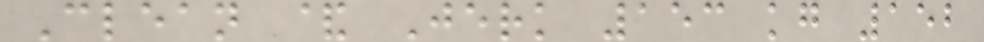Clean & Jerk 153 kg 152
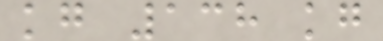kg 138 kg
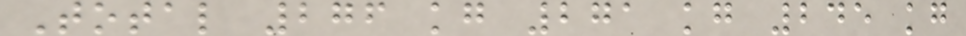Total 276 kg 271 kg 245 kg
